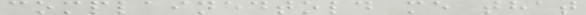complainedtold me that
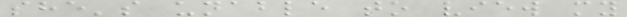she's unable to view my
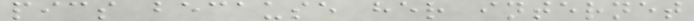pics because her internet
